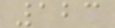123
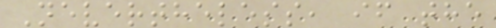Nevertheless, if the
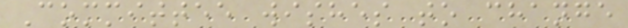Committee wishes to change
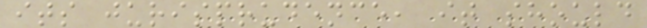its jurisprudence, it should
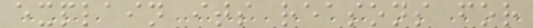explain its reasons for
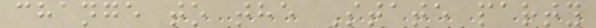change to the State party
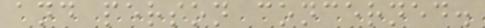and person concerned.
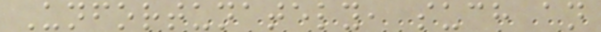Unfortunately, such an
